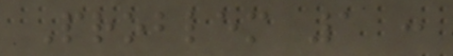Problem 1 :
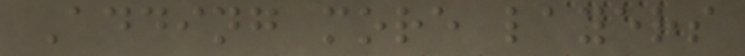Adding more layers
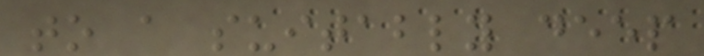to a suitably deep
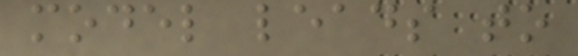model leads to
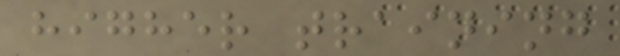higher training
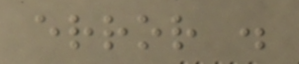error .
